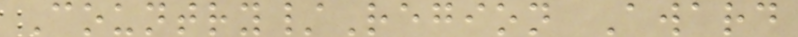Country/Region Award
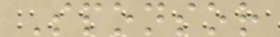Sponsor
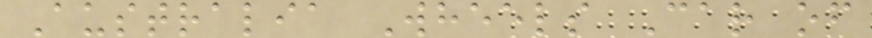Australia Wheels Car of
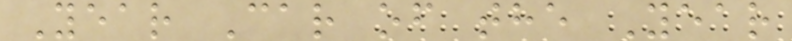Year Car of the Year
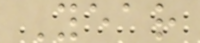Year
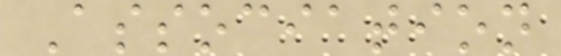Association
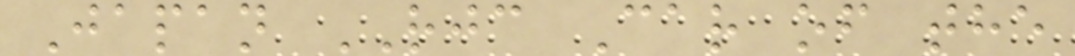Japan RJC Car of the
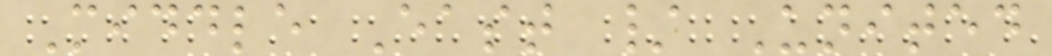Middle East / United
